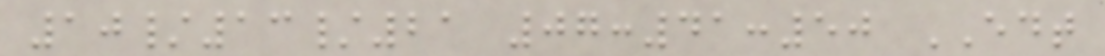10/13/21 07:41:50 EDT
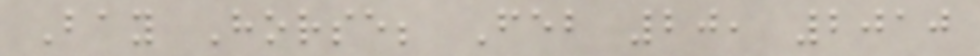Bay Horse; Feb 20, 2010
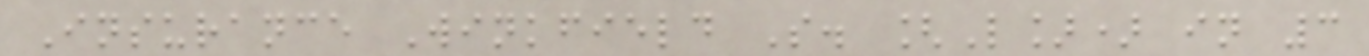Insurance Winkfield S. [L]) in 3
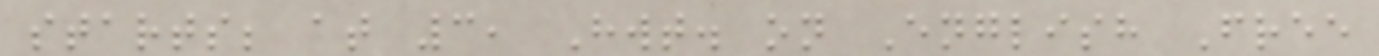starts; at 3, Hwt. on English Free
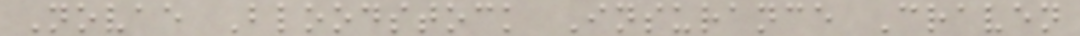Novae Bloodstock Insurance Craven
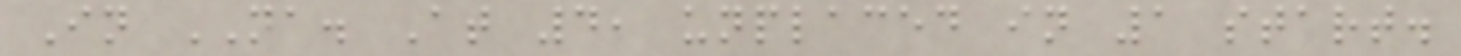In NA. At 4, unplaced in 1 start.
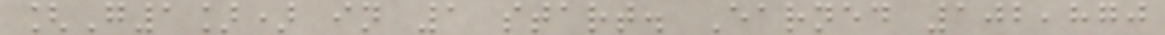[G1]) in 1 start. Earned 102,870
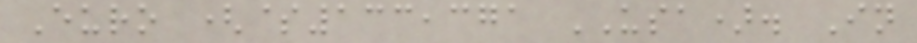Euro ($133,371 USA). In
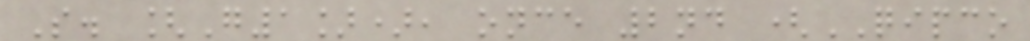S. [G1]), once 2nd (QIPCO
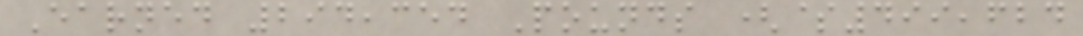Earned 294,354 Pounds ($499,624
